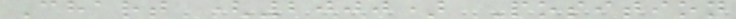Chart (2000) Position
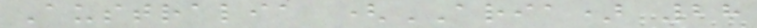Australia (ARIA) 28
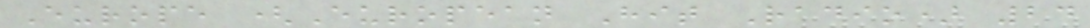Europe (European Hit Radio) 24
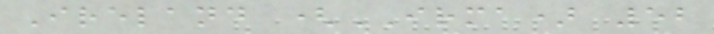Ireland (IRMA) 52
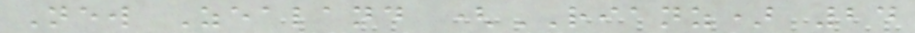New Zealand (RIANZ) 24
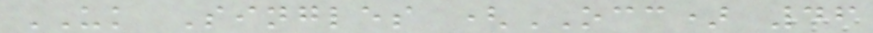UK Singles (OCC) 46
